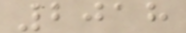2018
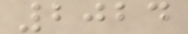2024
